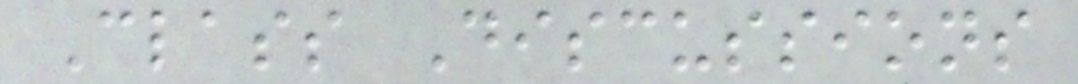Class Discussions
